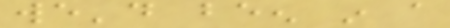we'd been in a
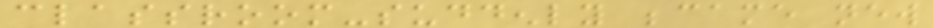classroom-suddenly became new
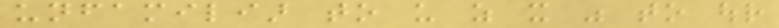unfamiliar to us as it was to our
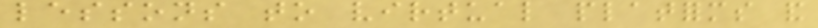lessons to virtual platforms and
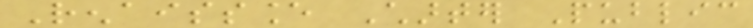Renaissance Charter Public
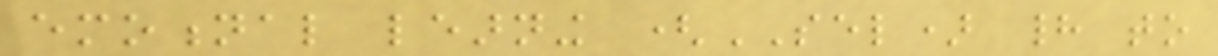emotional learning (SEL) had to
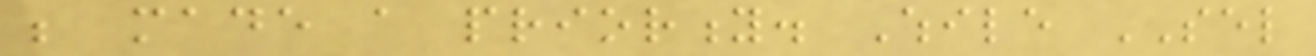be made a priority. While SEL
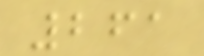261
